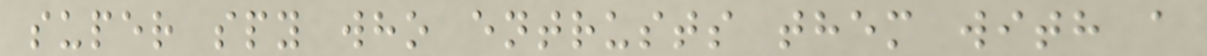super spy who entrusts them with a
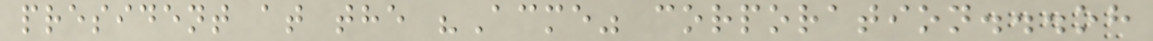president at the "Acme" corporation...oh
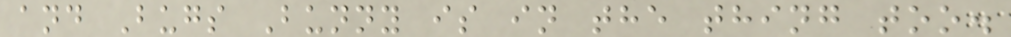and Bugs Bunny is in the thing too.
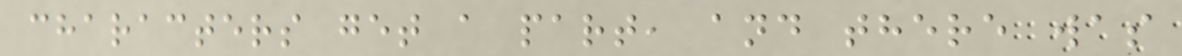characters get a part, and there was
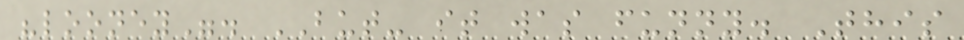"looney". BUT- it was funny. This
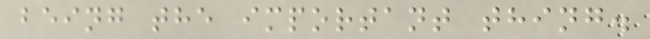being the important thing.
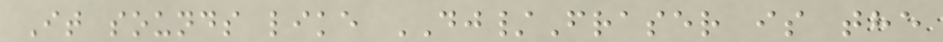It sounds like DJ/Fraser is the
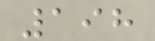198
